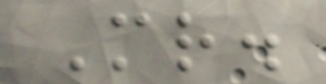Mr.
